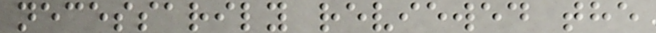necessarily reviewed the
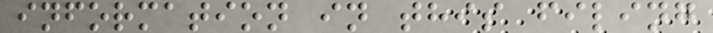information in this filing
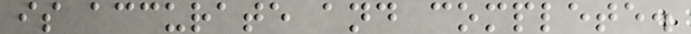is accurate and complete.
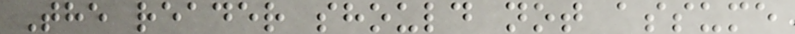The reader should not assume
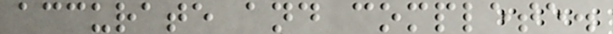accurate and complete.
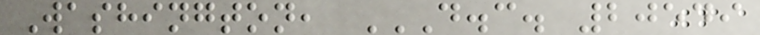Washington, D.C. 20549
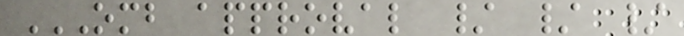OMB APPROVAL / / /
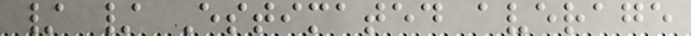/ / Estimated average
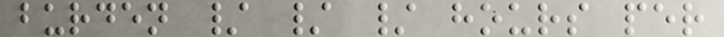burden / / / hours per
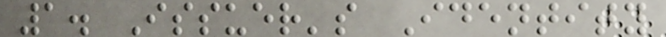1. Issuer's Identity
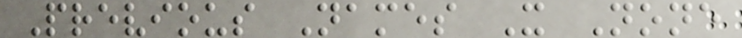Previous Names X None
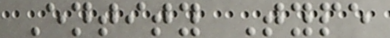Entity Type
